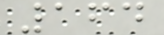164
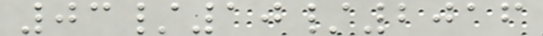03/10/2016
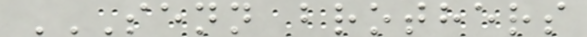SENN BROTHERS
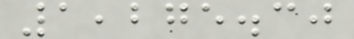1,275.30
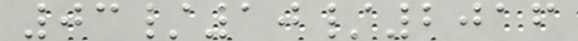03/10/2016
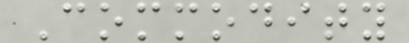Commodity
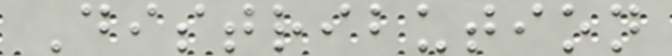Distribution
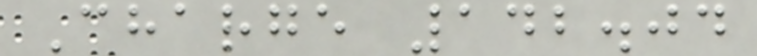Charge 142.04
